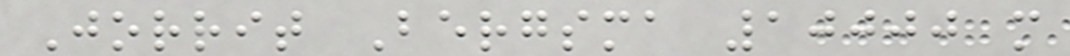Jorrit Bergsma 10000 m
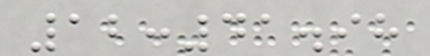12:41.98
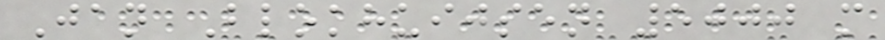Jan Blokhuijsen 5000 m
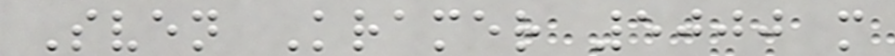Sven Kramer 5000 m
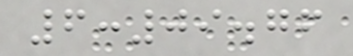6:09.76
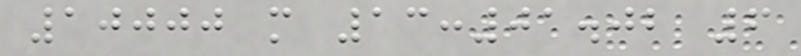10000 m 13:01.02 6
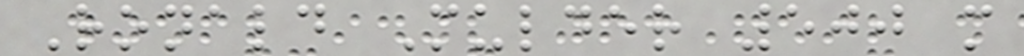Ronald Mulder 500 m
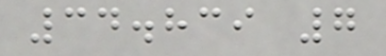34.839 7
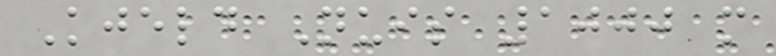Kjeld Nuis 1000 m
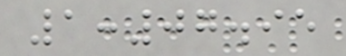1:07.95
